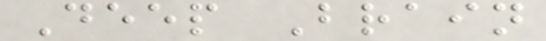Deep Brain
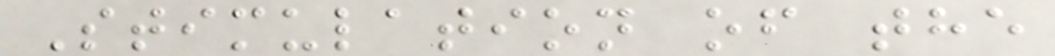Stimulation of the
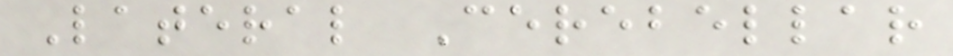Lateral Cerebellar
